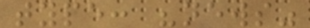type: "news"
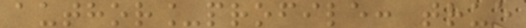author_profile: true
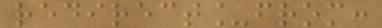redirect_from:
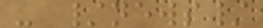- /news/
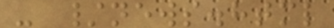- /news.html
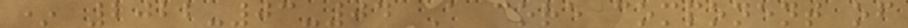* 2022-03-04 A core component of
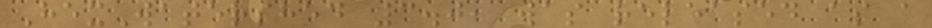HexWatershed 3.0, was released as a
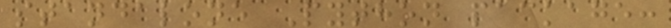standalone Python package:
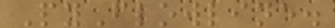PyFlowline.
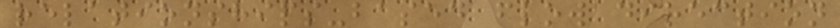relationships-based flow direction
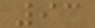93
